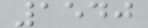1540
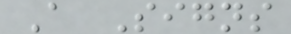A Signs
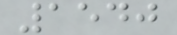1540
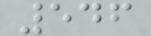546
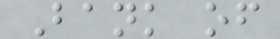Bank of
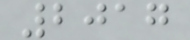2017
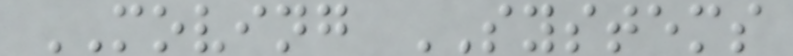MOVING SYSTEMS
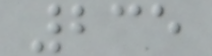235
